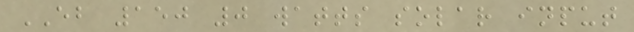EB 150 0 watts solar input
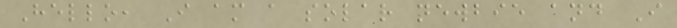Hello, I am a solar newbie and I
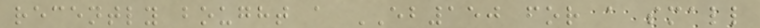recently bought a EB150 for a small
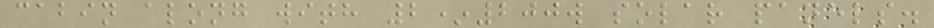cabin along with 2*200w solar panels.
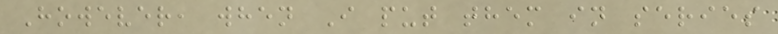However, when I put them in series
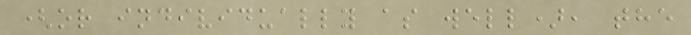(or individually as well), the
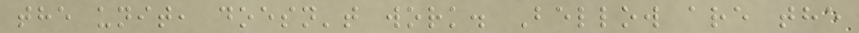the unit, doesn't work. Bellow are the
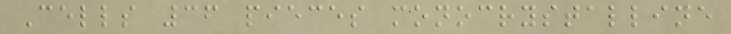Cells 36 pieces monocrystalline
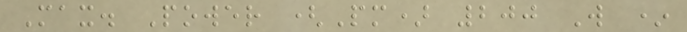Max. Power (Pm) 200 W *
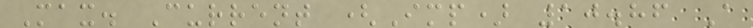Max. Current (Imp) 10.86 A
